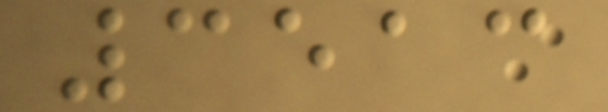3513
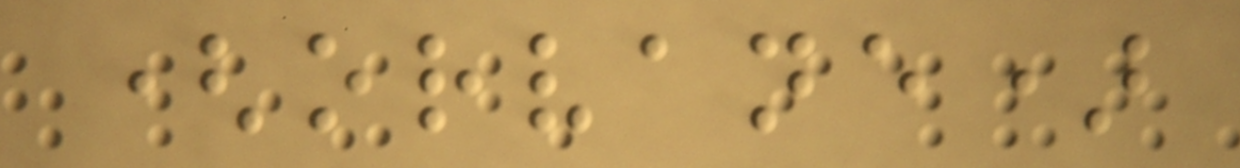(orvane)
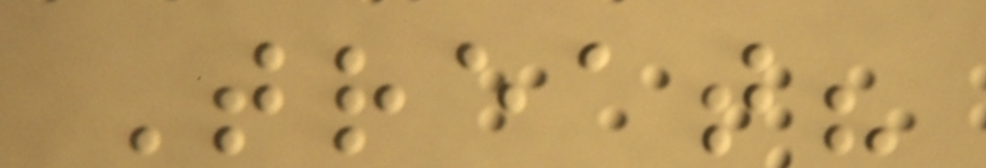Treat?
